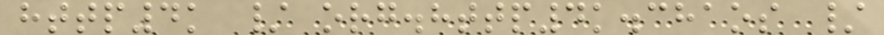http4k / org.http4k.chaos /
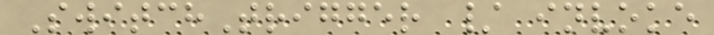SwitchTrigger / invoke
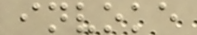invoke
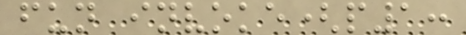fun invoke(p1:
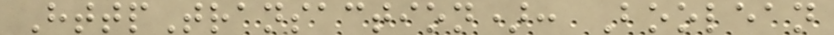HttpTransaction): Boolean
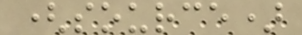(source)
